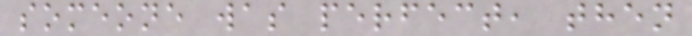someone was perfect, then
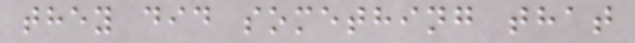they did something that
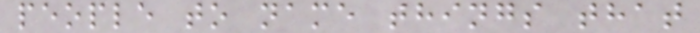people to name things that
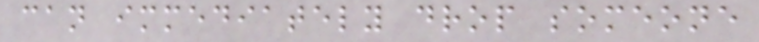can immediately drop someone
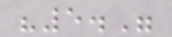"5."
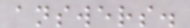answers.
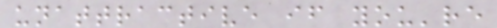unattractive if you're
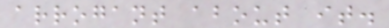arrogant about it.
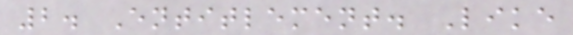2. Entitlement. Like
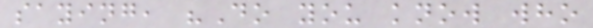saying, "Do you know who
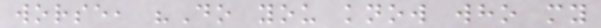worse, "Do you know who my
